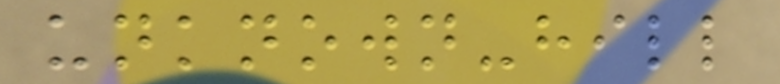unknown-hill
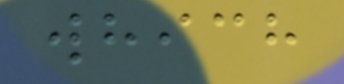which
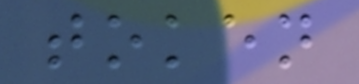token
